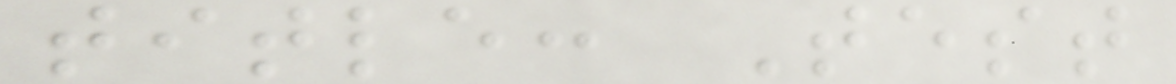title: Test
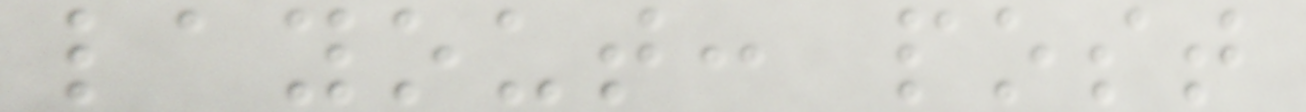layout: post
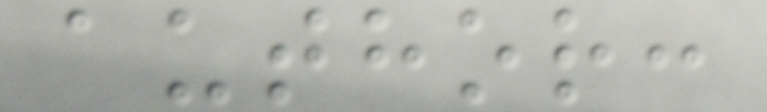author:
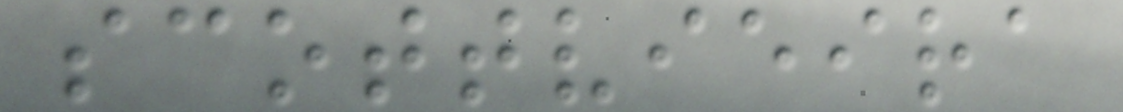scottvieira
